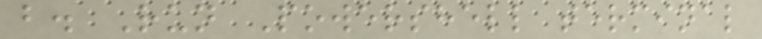b. Run Powershell terminal
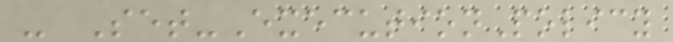- Set-ExecutionPolicy
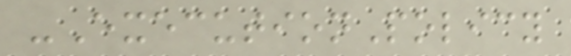-ExecutionPolicy
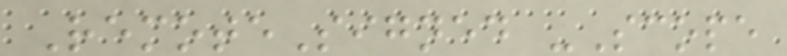RemoteSigned -Scope
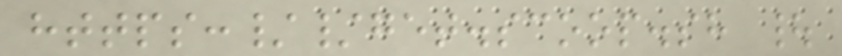https://get.scoop.sh |
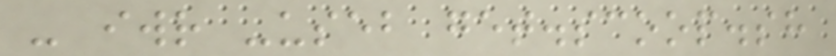- iwr -useb get.scoop.sh
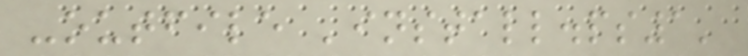-outfile 'install.ps1'
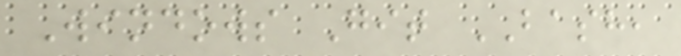Windows Git BASH,
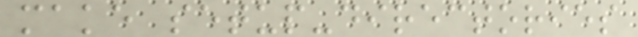make setup-directories
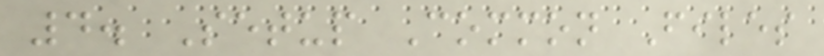4. Setup Common Files
